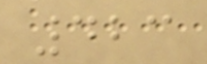423
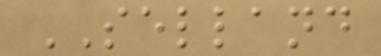SELLAND
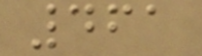461
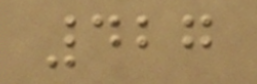427
